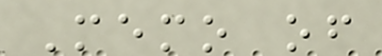Memo of
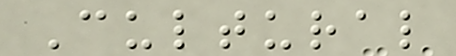Cultural
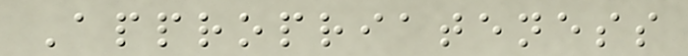Appropriateness
